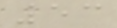53
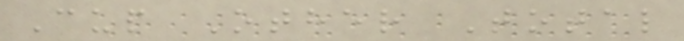Cup Other Total
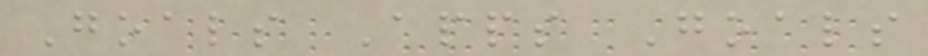Goals Apps Goals
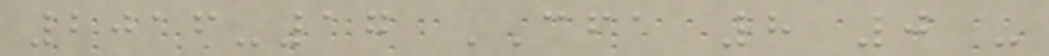2016-17 CFA 8 0 -
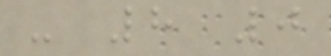- 8 0
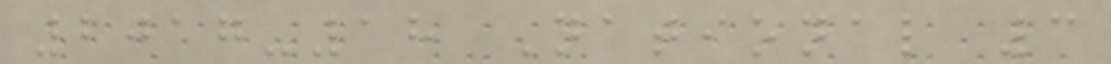2017-18 National 3
